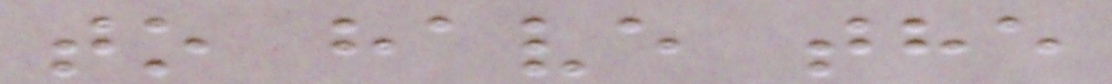to have the
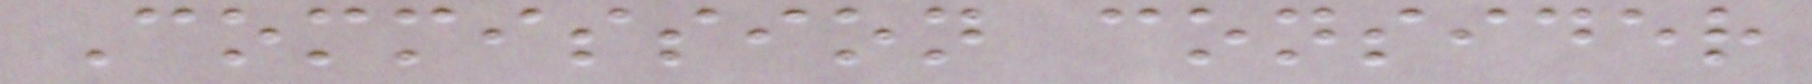Commission consider
